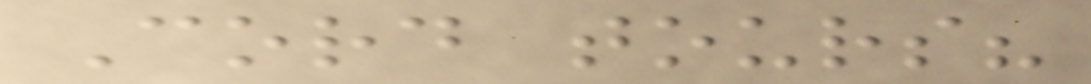Cord tours?
